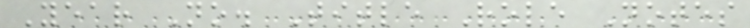Year No. Title Role Notes
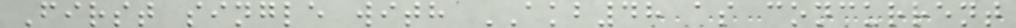First single with AKB48 as concurrent
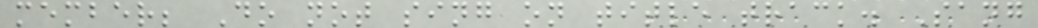member; Do not sing on title track. Sang
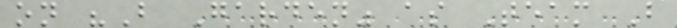on "B Garden" as Team B
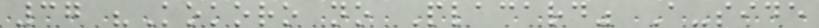37 "Kokoro no Placard" A-side
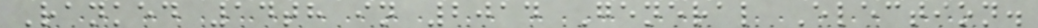Ranked 14th in 2014 General Election.
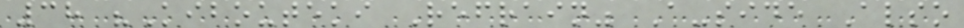38 "Kibouteki Refrain" A-side Also
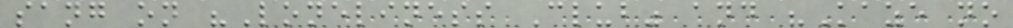sang on "Loneliness Club" and "Kaze no
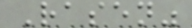Rasen"
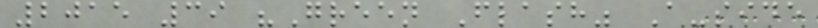2015 39 "Green Flash" A-side
